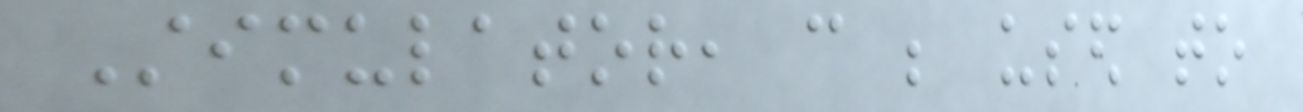Stimulator, can be used to
